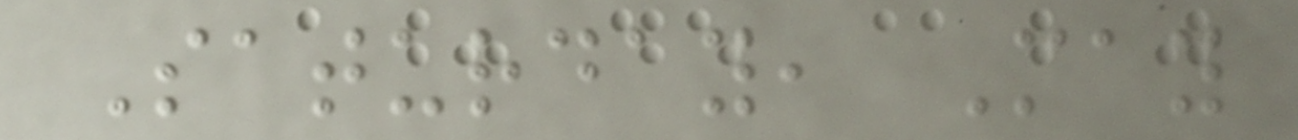Saturday, May
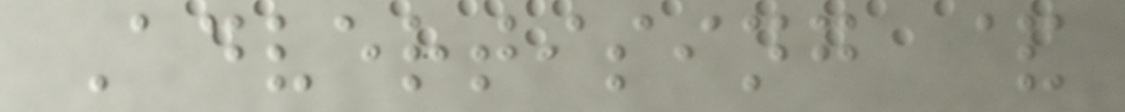Advertising &
